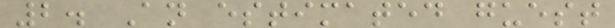2. An estimated guest
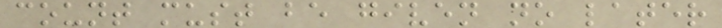count must be given no later
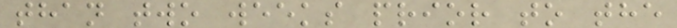than two weeks prior to the
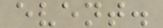event.
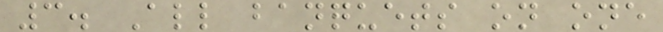3. All banquets on one
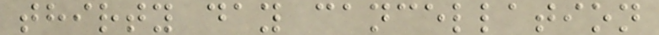thirty day cancellation
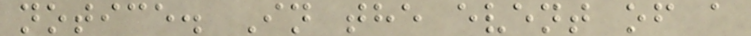notice. In the event of a
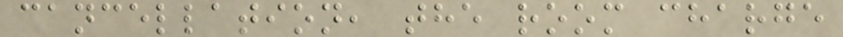cancellation, the room charge
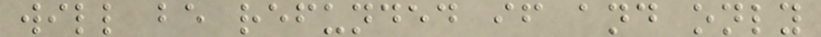will be refunded if and only
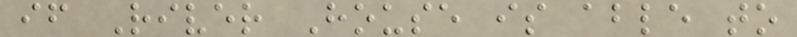if River House is able to
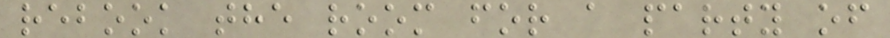rebook the room for a party of
